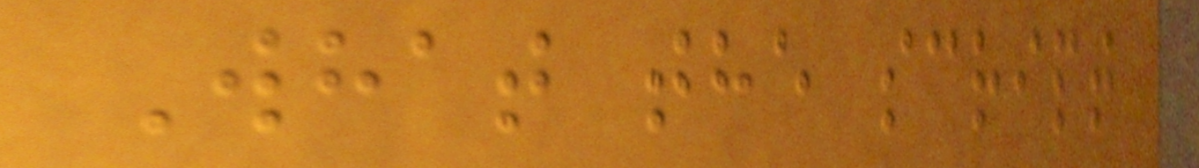What the script
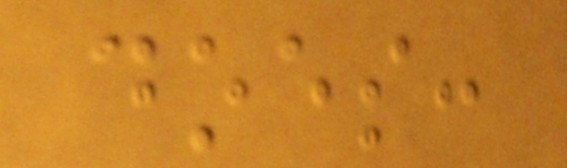does:
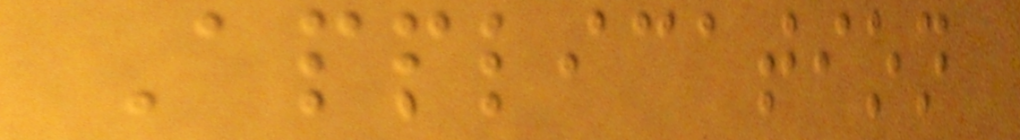Application
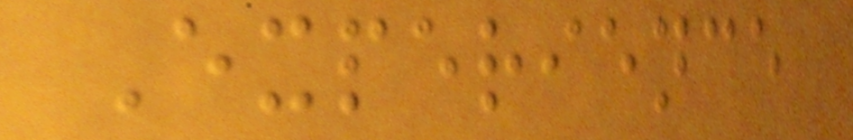Experience
